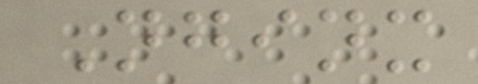Nginx
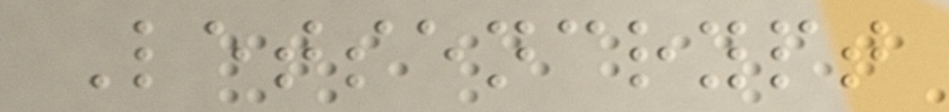Letsencrypt
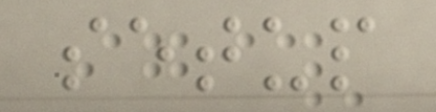setup
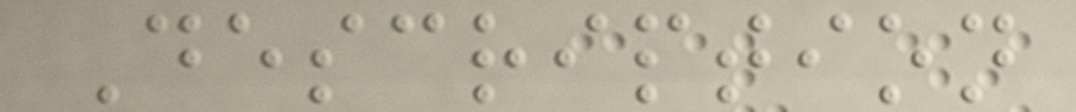Description
